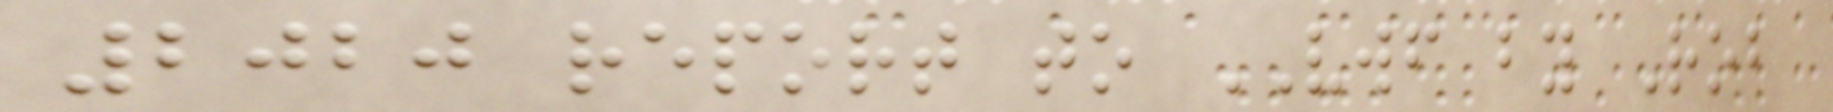2020 report to VWF by Rob
